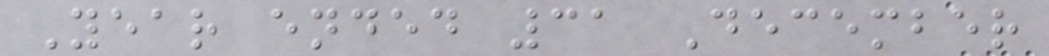Year ended 31 December
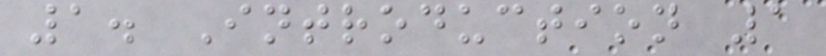1. Introduction 1
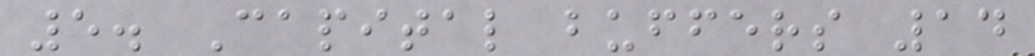5. Capital buffers 14
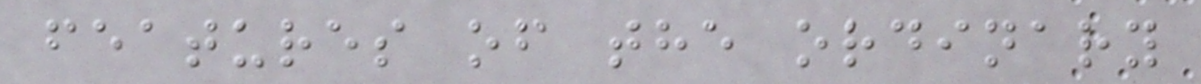features of the ordinary
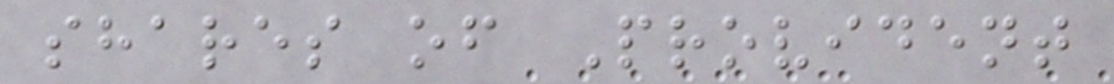shares of Provident
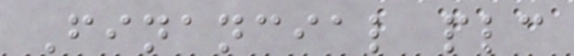Financial plc
